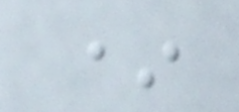*
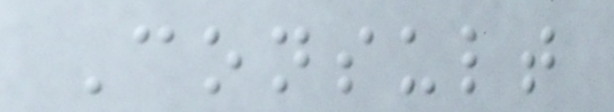Consult
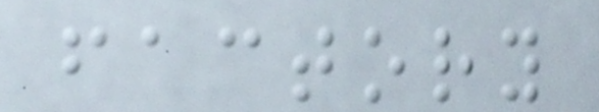factory
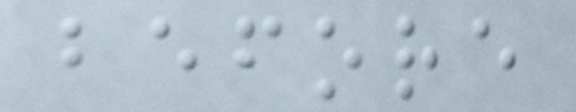before
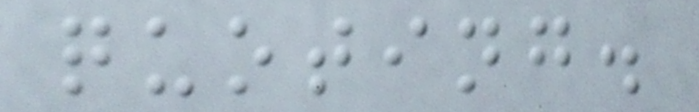quoting.
